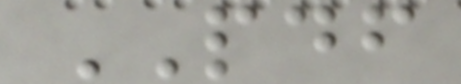PDF
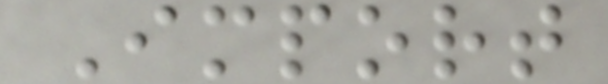Import
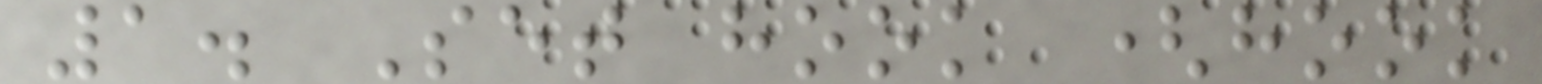1. Set hook (hook
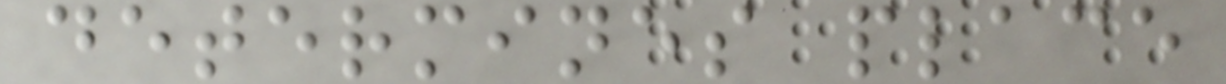determines place
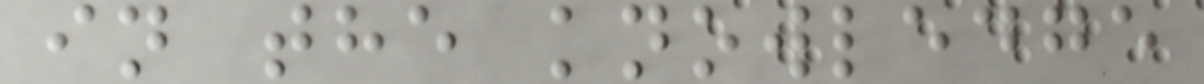in the knowledge
